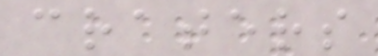craters
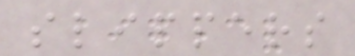slippers
